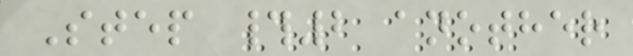Step #2 another
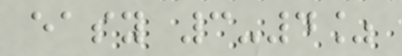easy 3-4%
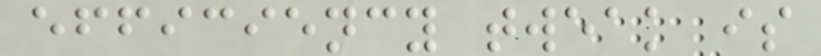efficiency tweak is
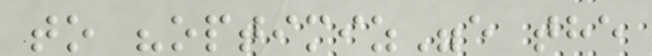to "optimiz"e the
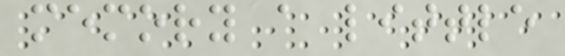memory a little
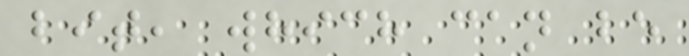bit, which can be
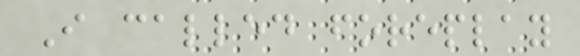I called foreplay
